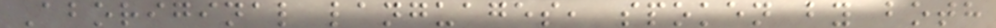Aboriginal languages, spoken by both
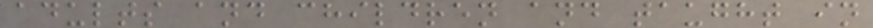adults and children and taught in
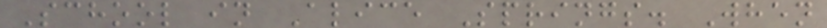School in Alice Springs. When
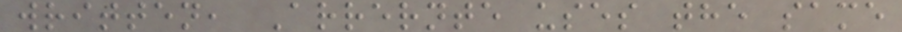written, Arrernte uses the same
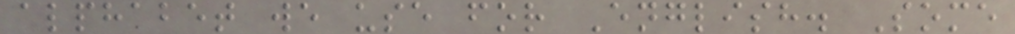alphabet we use for English. Some
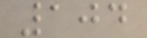104
